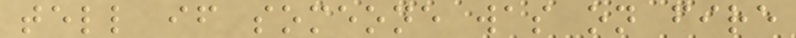tell if someone was on fire
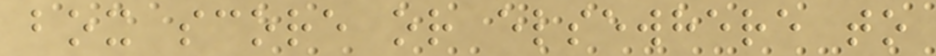box score or elsewhere to
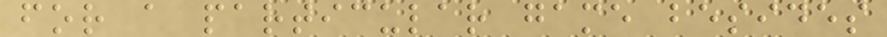for a particular game besides
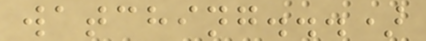watching...)
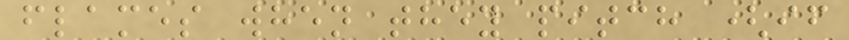flames when they pitch (if
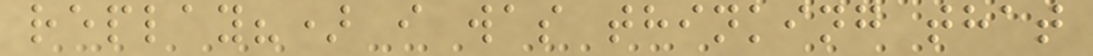replay?) i was thinking that
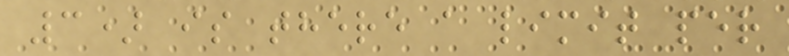3) is there a limit per
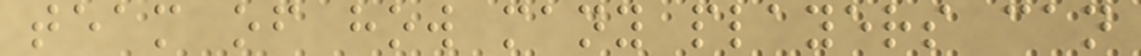team of how many players can
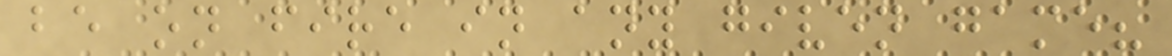be on fire in any given game?
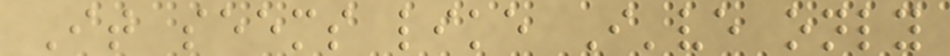It seems like I've only
